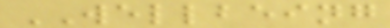WELLBEING
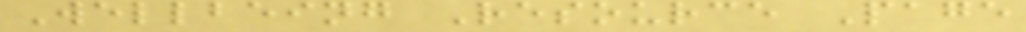Wellbeing Resource Page
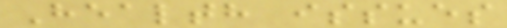Health issues
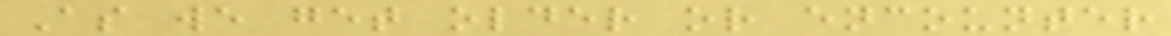As we get older or encounter
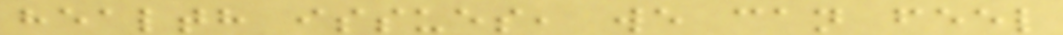health issues, we can feel
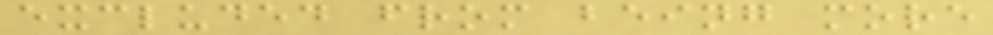excluded from being more
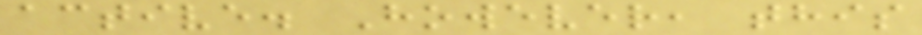active. However, this
